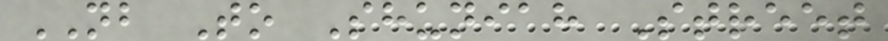NB To Shuniah Street
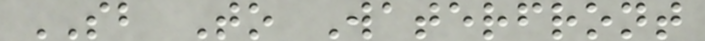SB To Waterfront
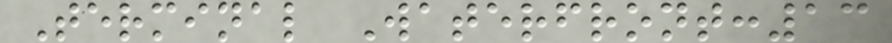Terminal Waterfront:13
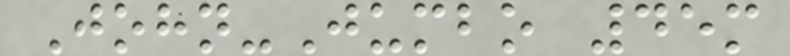John-Jumbo 45m
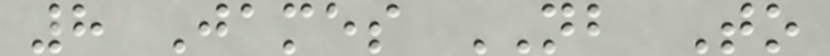8 James NB To
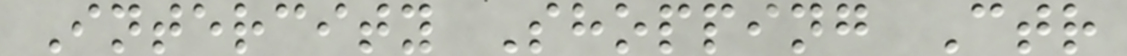Intercity Shopping Ctr
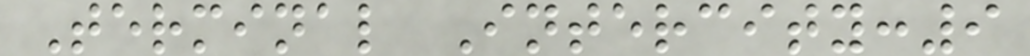Terminal Intercity:9
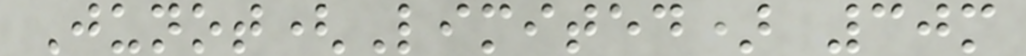Junot(Limited) 30m
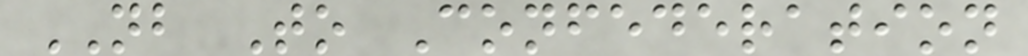NB To Confederation
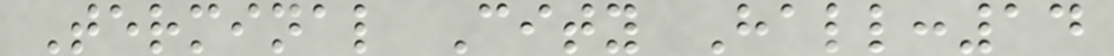Terminal City Hall:14
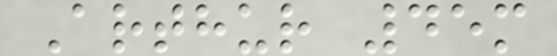Arthur 45m
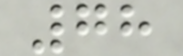78
